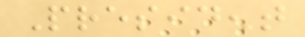President
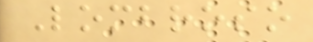Lombroso
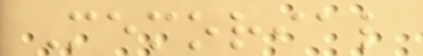Memorial
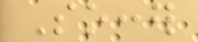Soccer
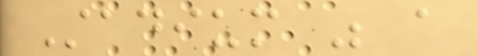Stadium was a
